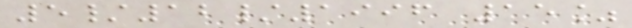5/12/1996 15%
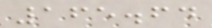165.64
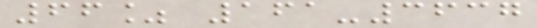66% 161-3637
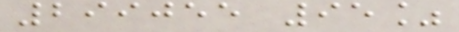299055 95%
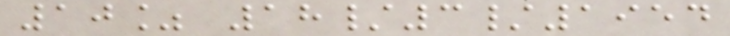10% 18/3/1954
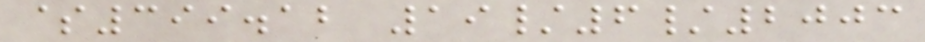$399.12 19/6/2003
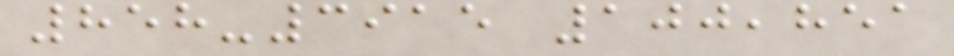858-3915 100,851
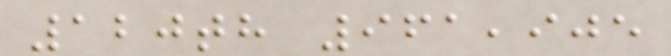120th 961,905
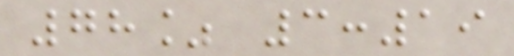78% 3:19
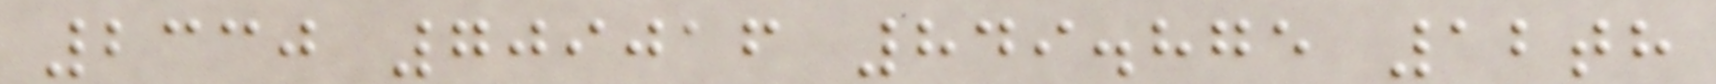2330 709016 849.875 12th
